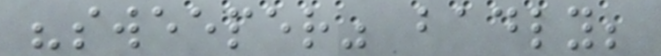"sweeper" badly;
